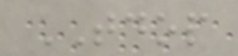TDOP
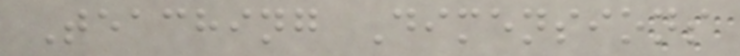Teaching Dimensions
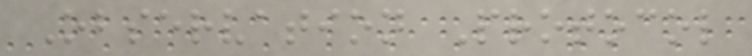Observation Protocol
